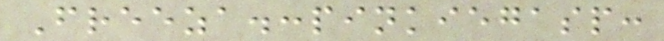Freeza.:pinkiegasp:
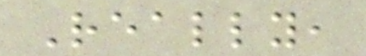Really,
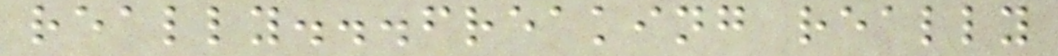really...freaking really
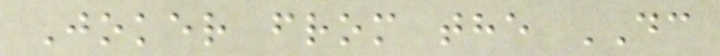Joker from the DC
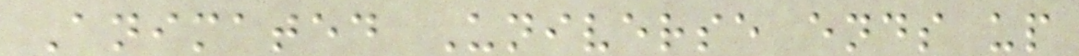Animated Universe ends up
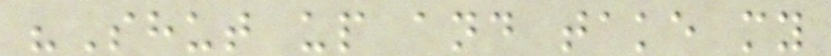"Shut up and take my
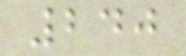240
